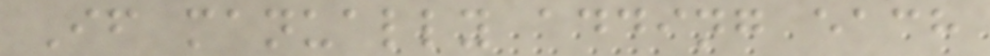If manually adding each
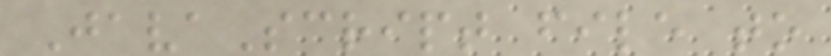JavaScript file to
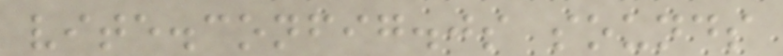vite.config.js sounds
